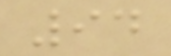94
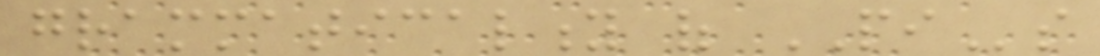grammaticality of PIs
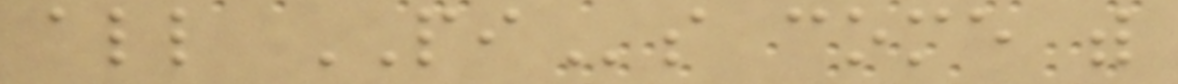all PIs come with
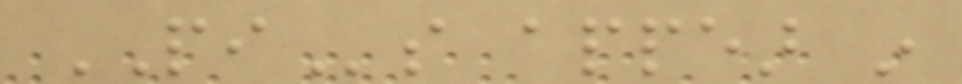PIs appear in
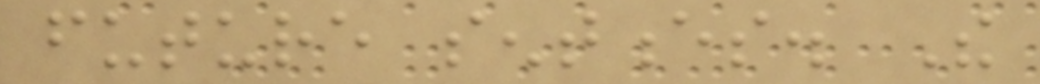future sentences. The
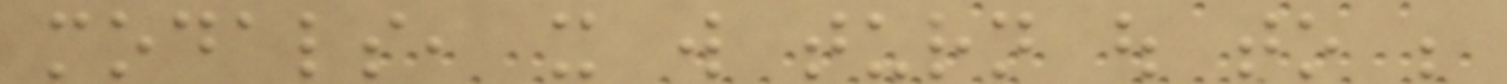modals, it will turn out to be
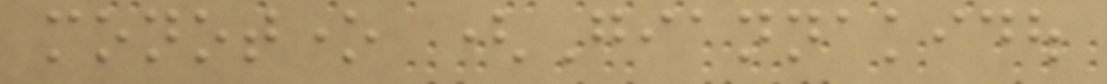monotone (Giannakidou
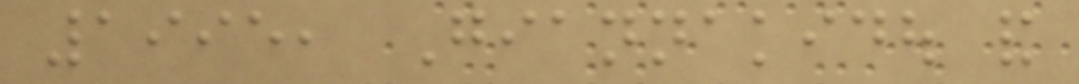1995, Giannakidou and
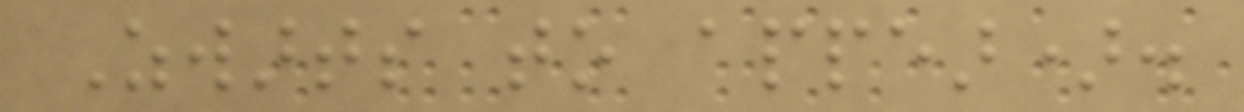Zwarts to appear).
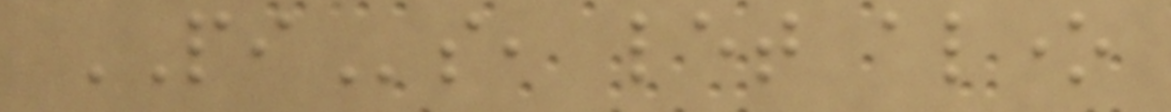PIs, let alone
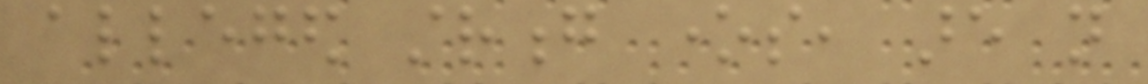alleged strong ones, are not
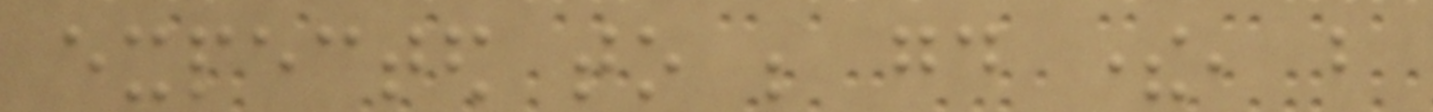expected to be good there, but
